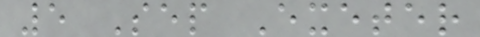5 Sep Exeter
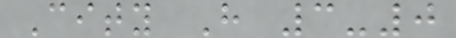City H 3-0
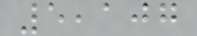5,107
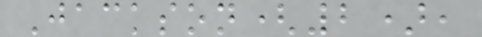Jackson(2),
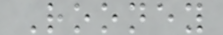Rooney
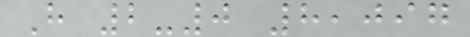H 2-0 8,097
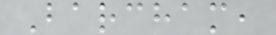Barcham,
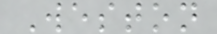Weston
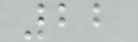22
